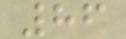86
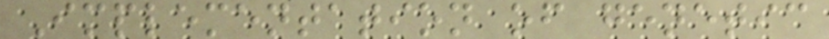Implementation of genetic
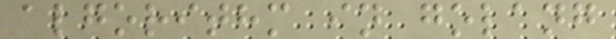algorithm in golang
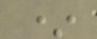*
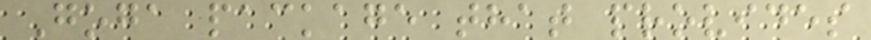Goga package that provides
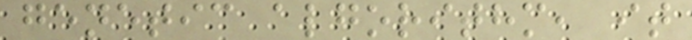genetic algorithm, it
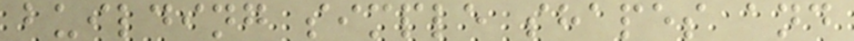building simple shapes and
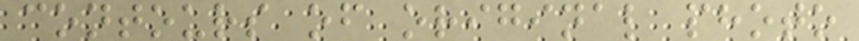contours of original photo
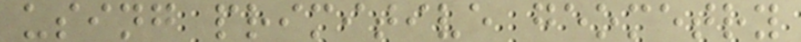using primitive geometry
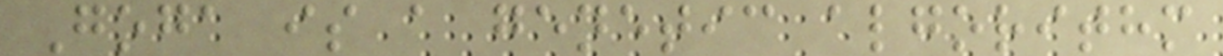Goga is a genetic algorithm
